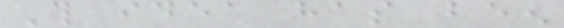This idea has been
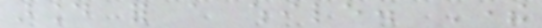around for a while. There
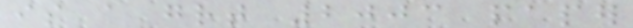is a great 2003 paper
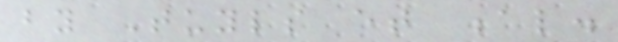by Tuyls et al.
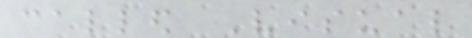called Visual
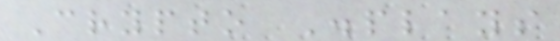Crypto Displays
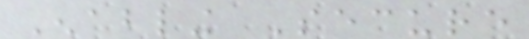Enabling Secure
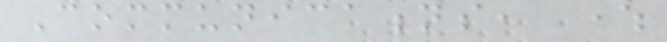Communications, where
